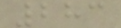283
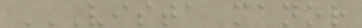VISTA MANOR
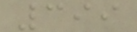399
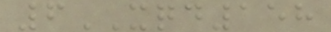6XQD158
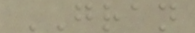GRAN
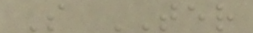S TER
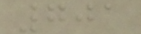701
